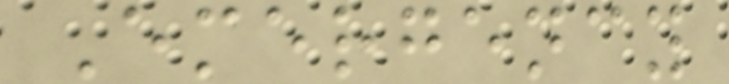Emergency
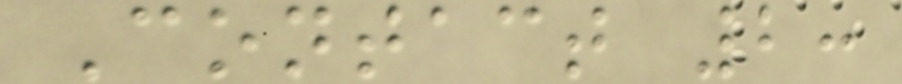Contact 2:
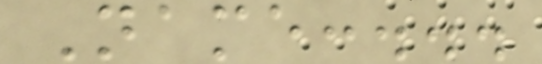Name:...
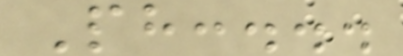Ph:...
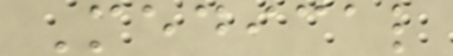Medical
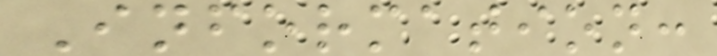Information:
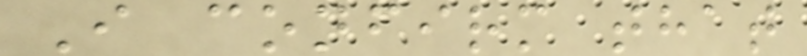I confirm that
